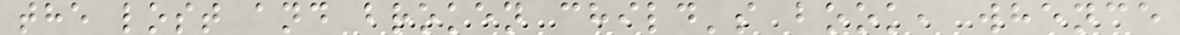the lost and broken child's book, whence
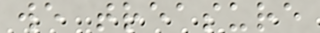we treasure
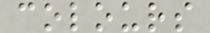colours
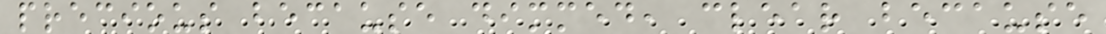precious because dimmed, clear because
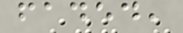faded,
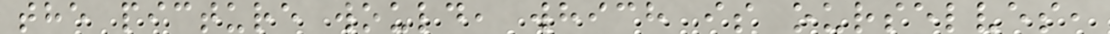the picture would, which is ourselves,
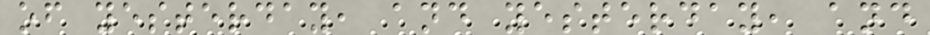of yesterday, and yesterday, and
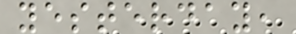yesterday,
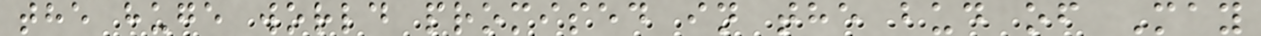the huge world promised in the bud of May
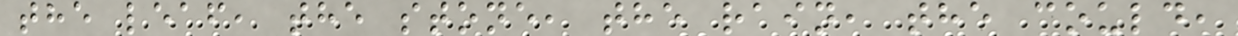the leaf, the stone, the rain, the could,
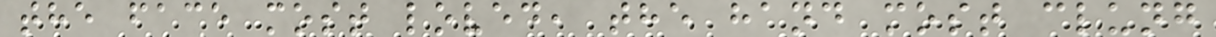the face most loved, the hand most clung
